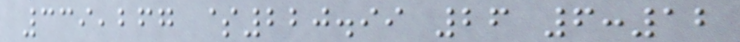339,267 $220.99 26 6:12
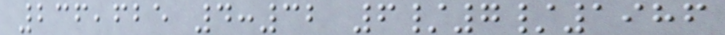236,625 4:32 6/7/1986
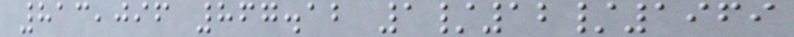813,096 867.12 1/12/1969
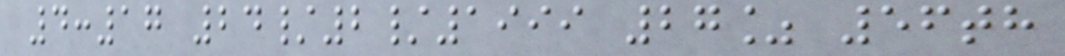4:17 24/2/1999 27% 56th
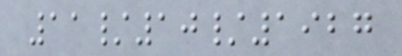11/10/1927
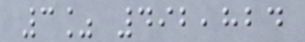3% 492,824
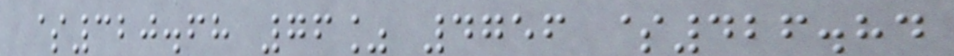$320.68 76% 4756 $426.84
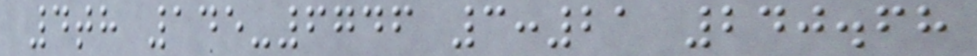4th 145-6746 3:21 240.68
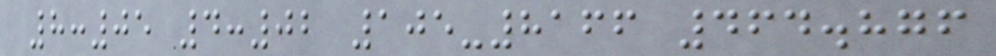8:05 4:02 105-8166 464.876
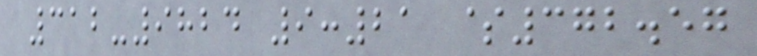312-9824 9:21 $372.57
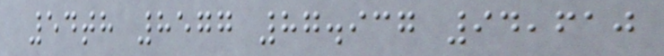54th 8577 87.937 94,610
